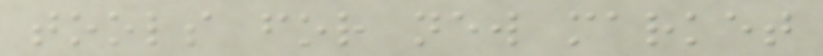tools for new market
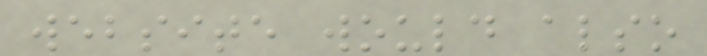website would also
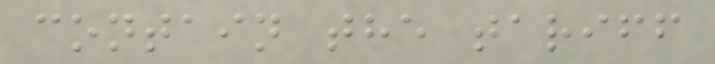contain the tariff
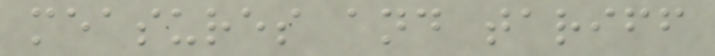measures and tariff
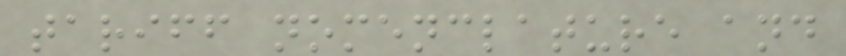tariff nomenclature and
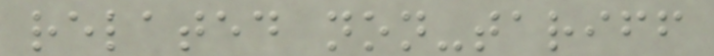related non-tariff
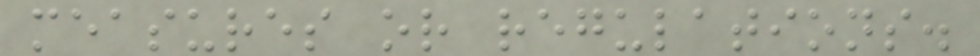measures or regulations.
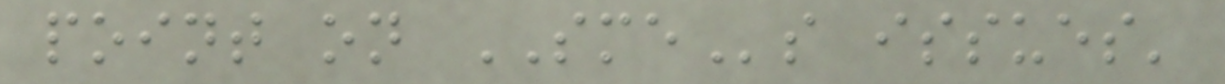point on SMEs issues'
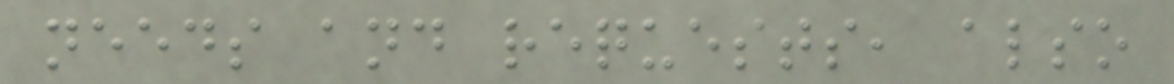needs and requests, also
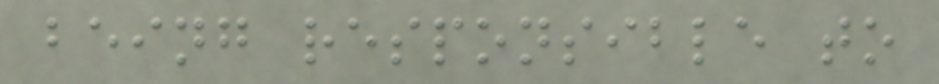being responsible to
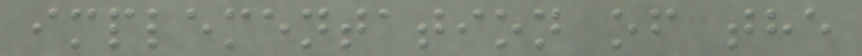implementation of the
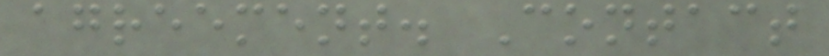agreement. Contact
